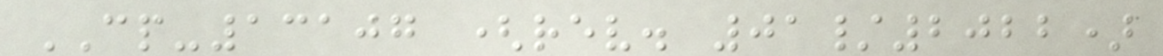CP-13107 (rev. 01/2022)
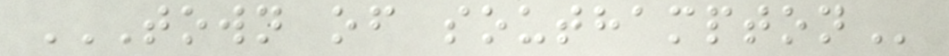TOWN OF SOUTHAMPTON
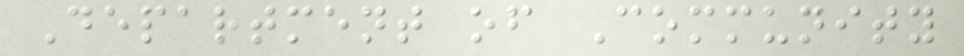Department of Community
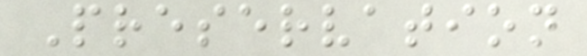Preservation
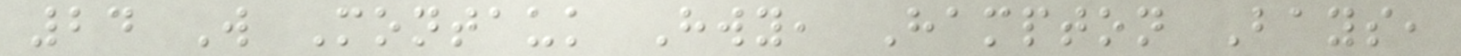24 W Montauk Hwy, Hampton Bays,
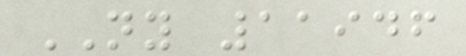NY 11946
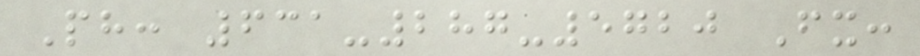Ph: 631-287-5720 Fx:
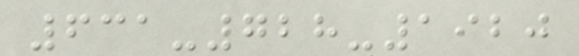631-728-1920
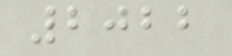2022
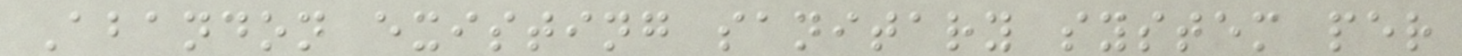Abandon existing sanitary system per
